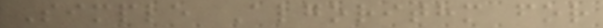Simple Algorithm for
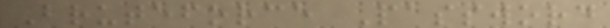Bruteforce Password
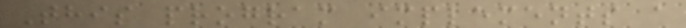This program implements a
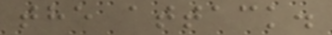the attack.
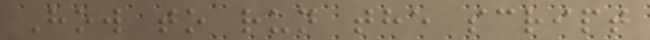How to run the script
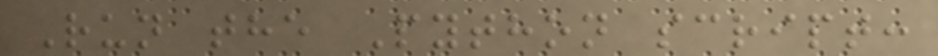Run the Python script:
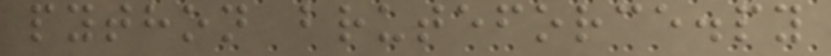python bruteforce.py
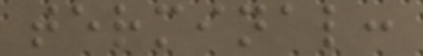terminal:
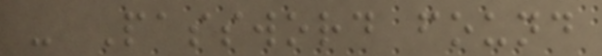- Password found
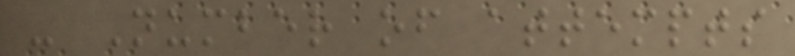- Number of attempts
